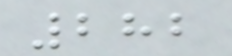282
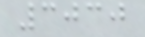3030
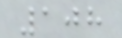108
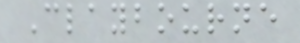Claybourne
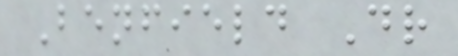Benfield Dr
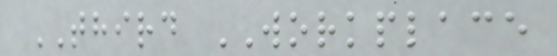THIRD WORKPLACE
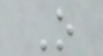O
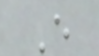E
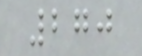270
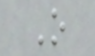O
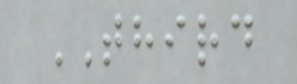THIRD
